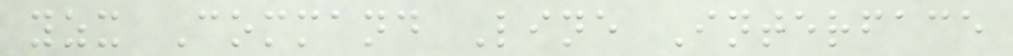yzx Command Line Interface
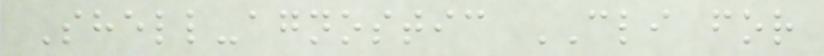Shell-agnostic CLI for
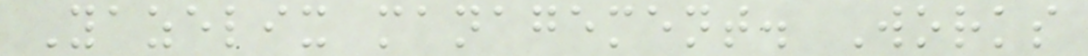Yazelix management. Works
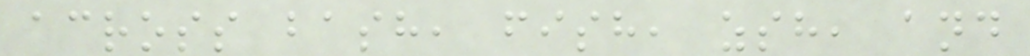across bash, fish, zsh, and
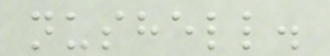nushell.
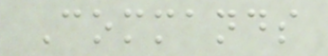Commands
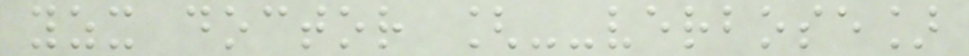yzx doctor [--verbose]
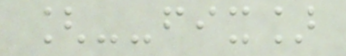[--fix]
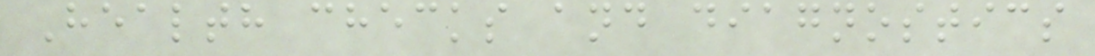Health checks and diagnostics
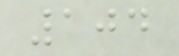104
